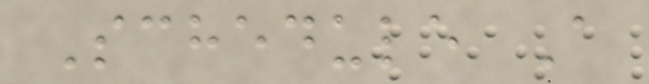Schedule A
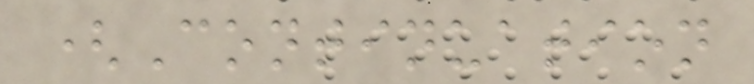(Continuation
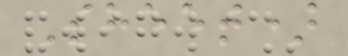Sheet)
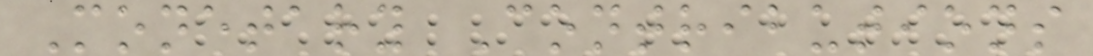Monetary Contributions
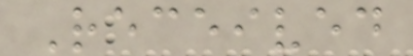Received
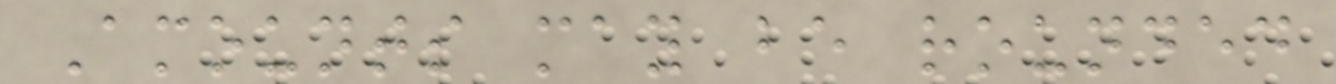Amounts may be rounded
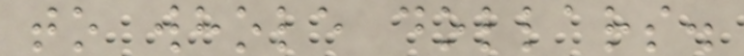to whole dollars.
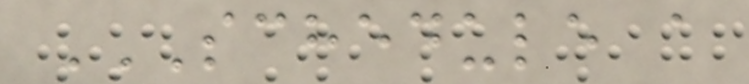SCHEDULE A
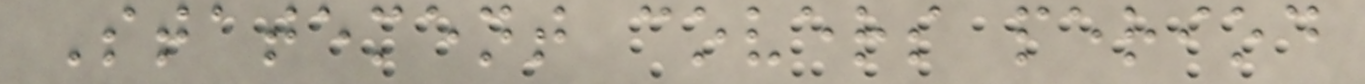Statement covers period
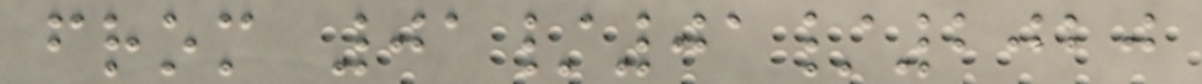from 01/01/2020
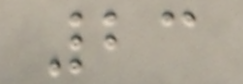23
